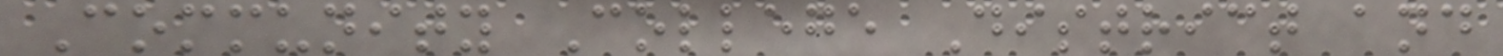Community College District and
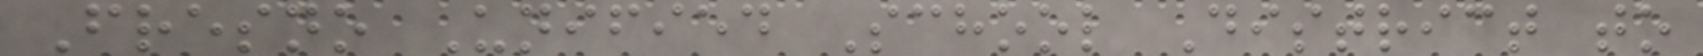Fresno Unified School District to
